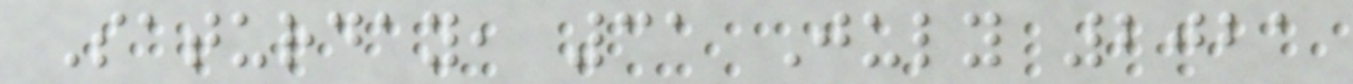Saturday, 31 July 2021
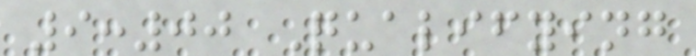9:00 Qualifying
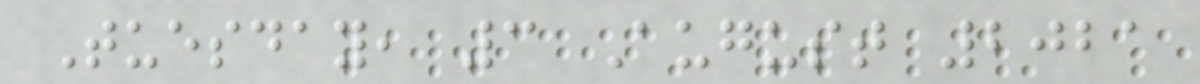Tuesday, 3 August 2021
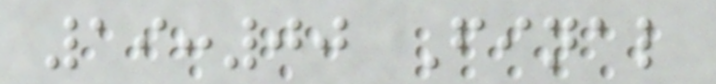19:00 Final
